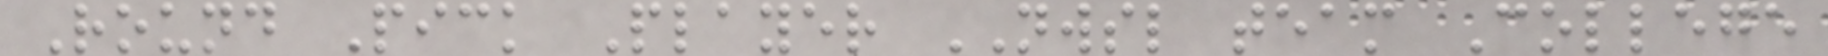Round Pick Player NWSL team College
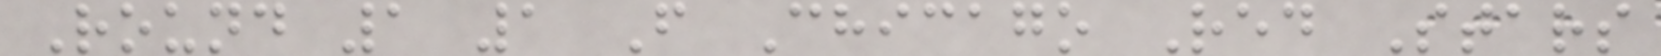Round 1 1 F Chicago Red Stars
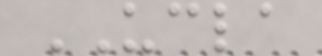UCLA
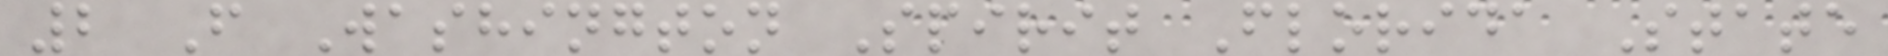2 F Washington Spirit Florida State
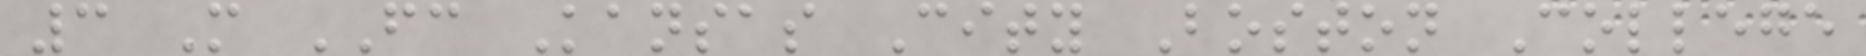3 M FC Kansas City Boston College
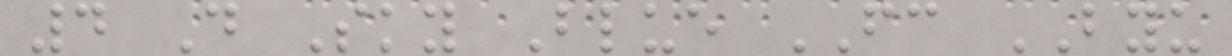4 D Sky Blue FC BYU
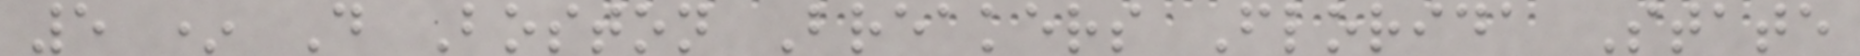5 * D Boston Breakers Florida State
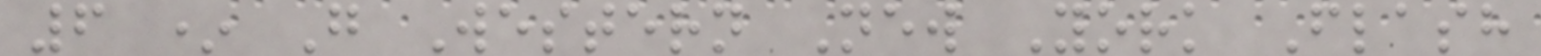6 * G Western New York Flash
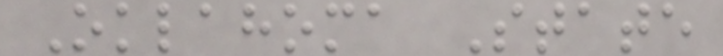Oklahoma State
